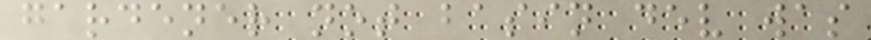gardener not basin dev was
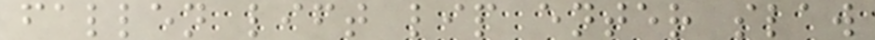fallen lift lip enter slaw
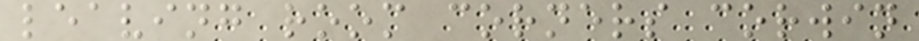leaving room corners corwin
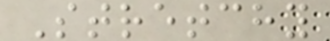Stretchy
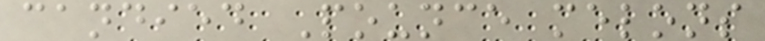candied Pounce melons
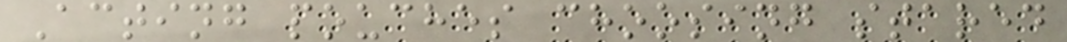Acting pouches choosing stared
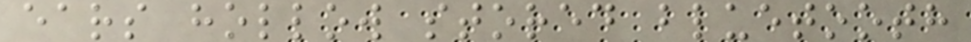ears hollow stored bluetooth
